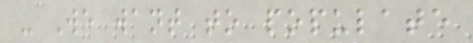- We want to populate
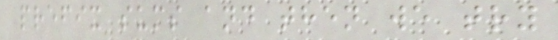prefix sums and then we try
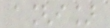a[i]
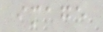image
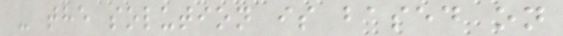- the solution is based on
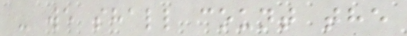- we shall count the
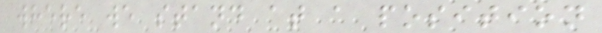where we stand at a position
